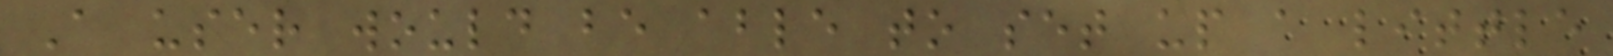A user would be able to set up a little
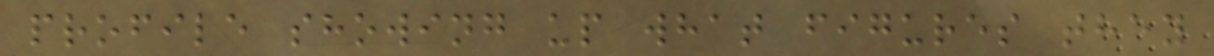profile showing up what figures they
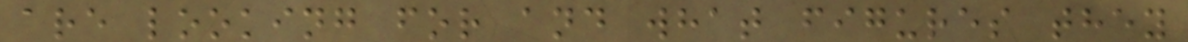are looking for and what figures they
